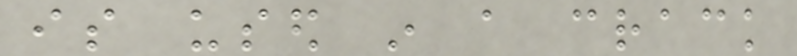is used in a crack
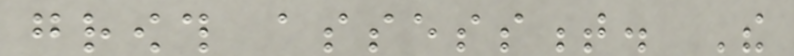growth assessment. The
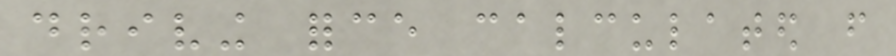driving force calculated from
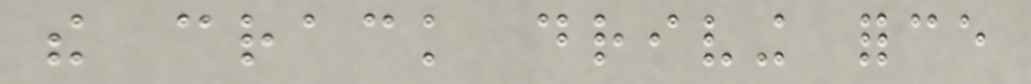the crack driving force
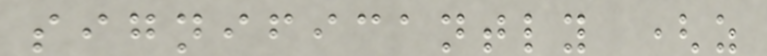significantly (as
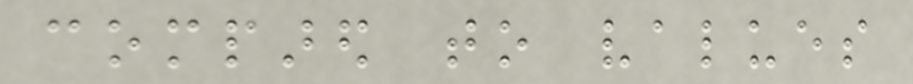compared to values
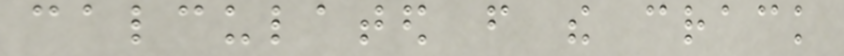calculated from the crack
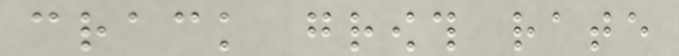crack growth rate
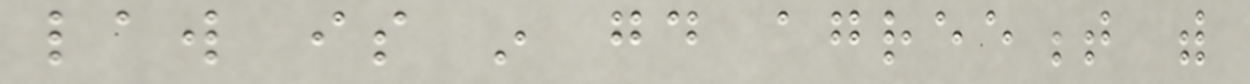law is in good agreement with
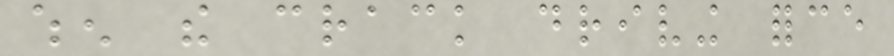when the crack driving force
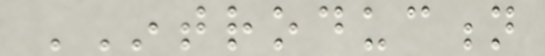INTRODUCTION
